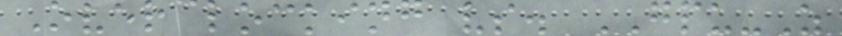Overclocking vs. GPU-Z
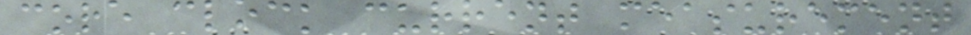core clock current measurement
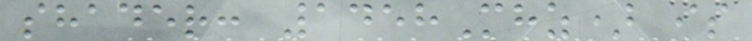shader: 1458Mhz) is
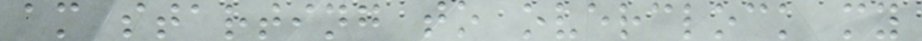am starting to overclock my
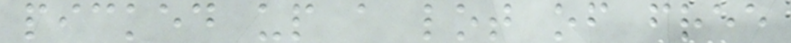picked up a lot of free
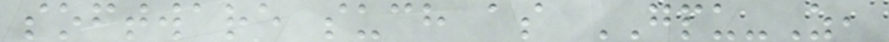software such as GPU-Z,
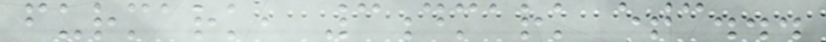furmark, 3dmark etc...
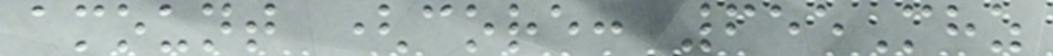amount (core: 655Mhz
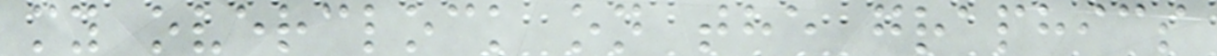my overclock on the graphics
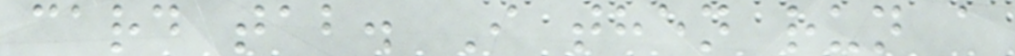card tab. I then run a
